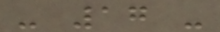- 17 -
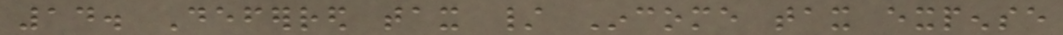14. Deferred tax / Income tax expense
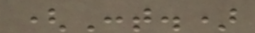(Cont.)
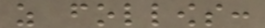as follows:
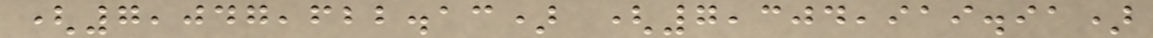(7,047,622.13) (7,304,919.91)
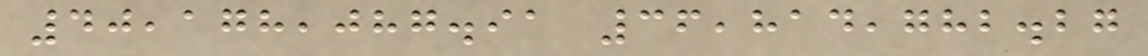40,178,087.91 36,814,782.27
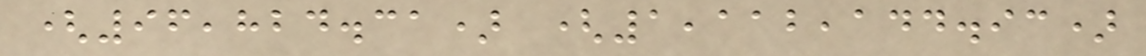(96,824.31) (1,112,144.93)
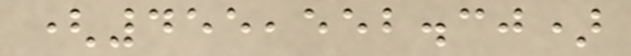(455,552.30)
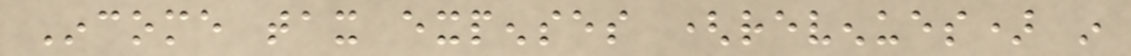Income tax expenses (revenues) in
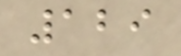129
